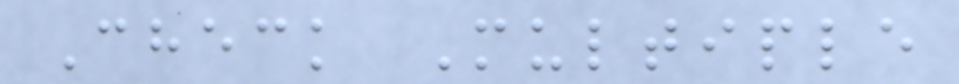Check Multiple
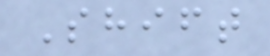Shift
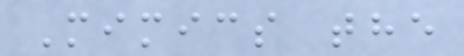Mimics the
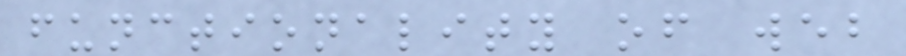functionality of web
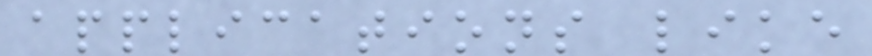applications like
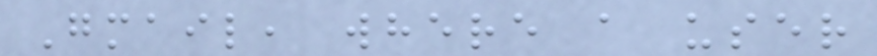Gmail, where a user
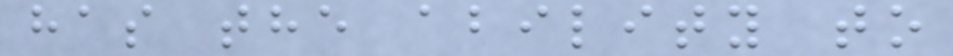has the ability to
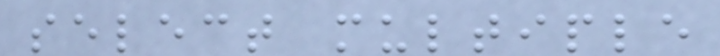select multiple
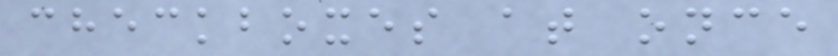checkboxes at once
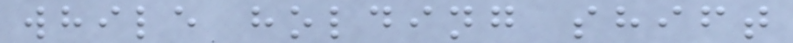while holding shift
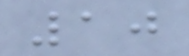10
